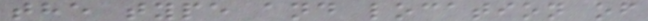the type and location of
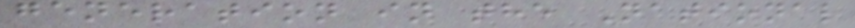generation in the National
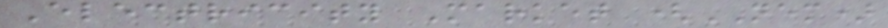Electricity Market (NEM)
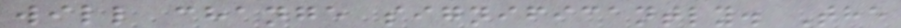will change significantly. The
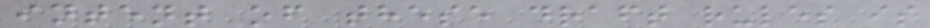intent of these draft rules is
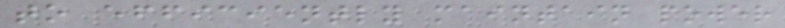to efficiently maintain power
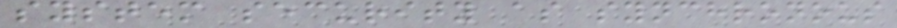system security as synchronous
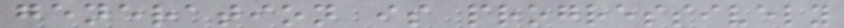generation is progressively
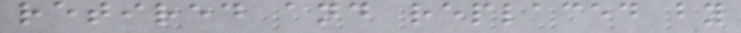retired and replaced by
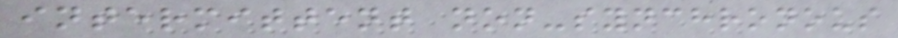intermittent non-synchronous
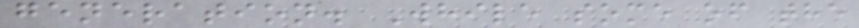generation. While some of the
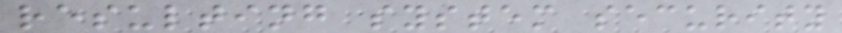resulting system security
